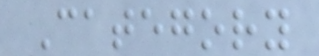Category
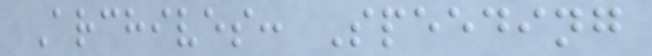Archives: Speeding
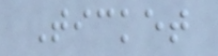Ticket
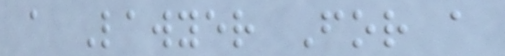a Lawyer For a
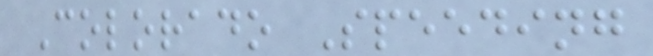Colorado Speeding
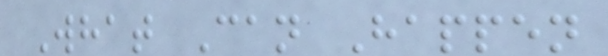What Can Happen
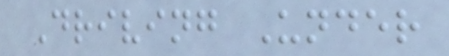Driving Under
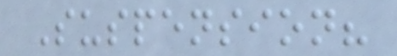Suspension?
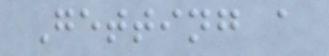Getting a
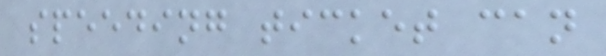speeding ticket can
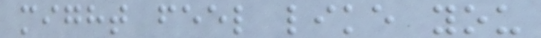might feel like you
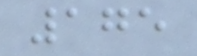175
